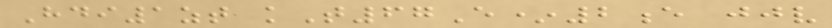Hdi1zt kT67E*2e jjv
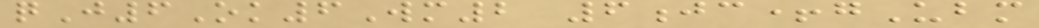qJ6Ok6Wm2 6jc+gUbm
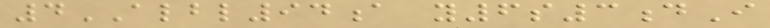4ALBL94a y6s3dI
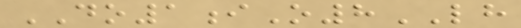DO1iO8LH
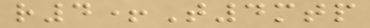r4+T4mtp
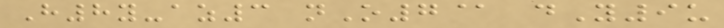H8y-az3 nO7@ dY9u
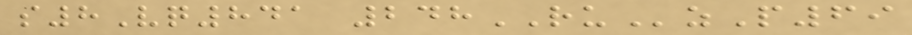s8Vq841 248RUzP69
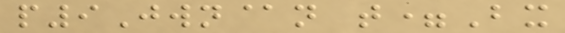p9Jwn@n t=Bx
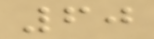60
